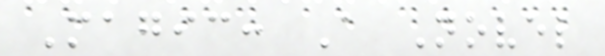Magic: A Novel
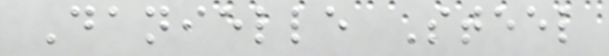Danielle Steel
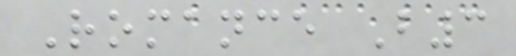Romance B3
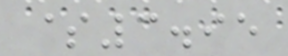$3.95
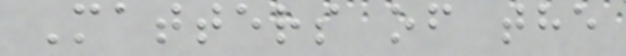Matters of the
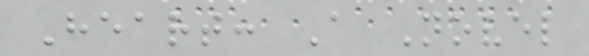Heart: A Novel
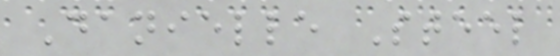Danielle Steel
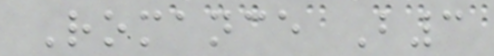Romance B3
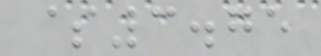$3.75
